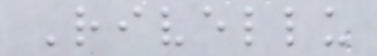Rivellu
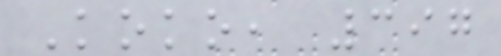Koko, 397
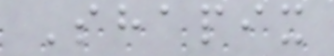Shapix
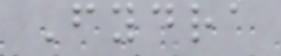Fydra
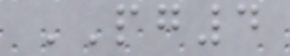PG4
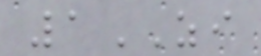1ZI
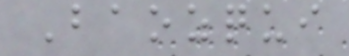Baozqui
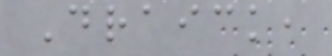Draick,
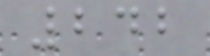242
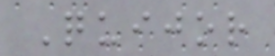Quijor
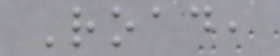Road,
